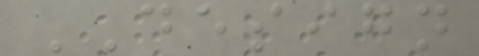DESIGN
